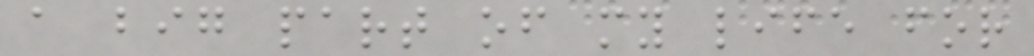a big part of my life for
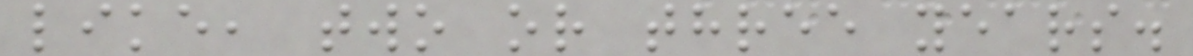like, two or three years.
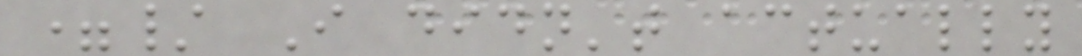=/ I didn't actually
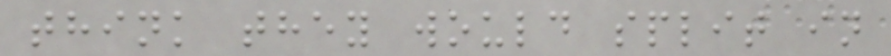think they would split in
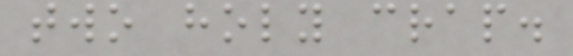two holy crap.
